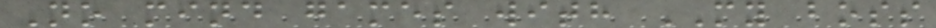No mind games with MY boss
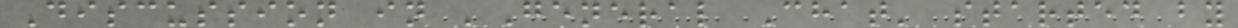Discussion in 'General Chat' started by
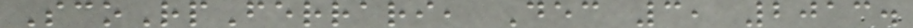ScoRpFerrari, Dec 3, 2013.
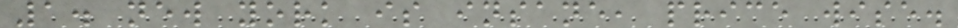1. new york is insane, price wise.
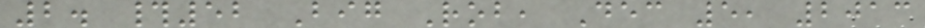2. #52 Big Rob, Dec 5, 2013
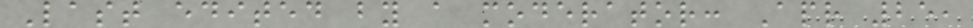Last edited by a moderator: Apr 25,
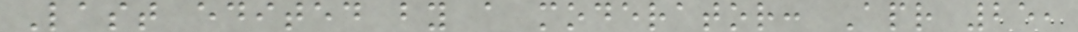Last edited by a moderator: Apr 25,
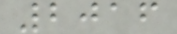2016
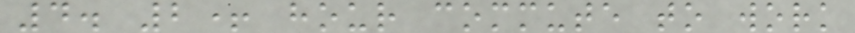4. 2+ hour commute to work
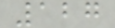127
